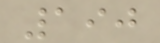190
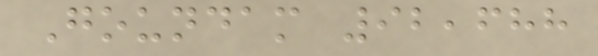Goundam 92,688
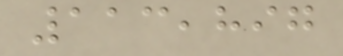113,897
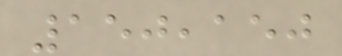150,150
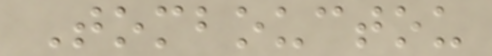Tombouctou
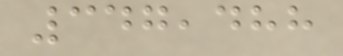347,488
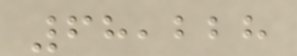68,228
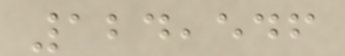124,546
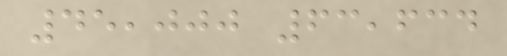45,000 63,634
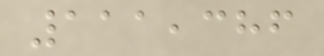111,386
